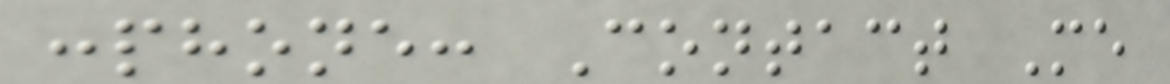:phone: Contact Me
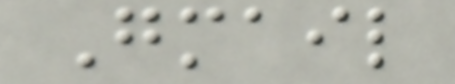Gmail
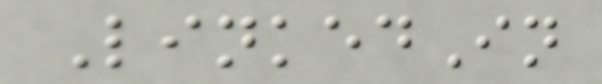LinkedIn
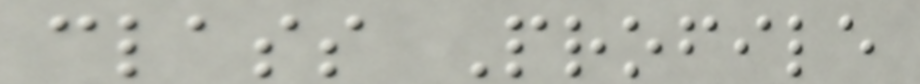class Profile
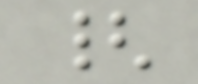{
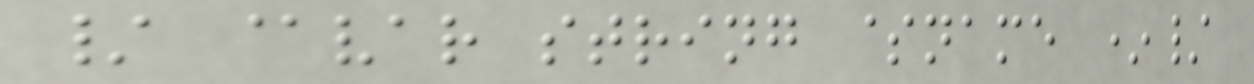/ @var string $name */
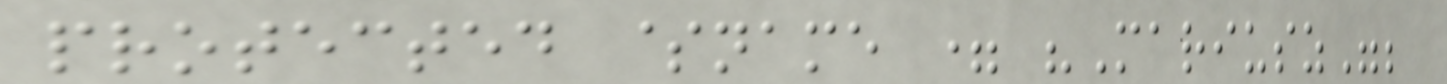protected $name = "Mariusz";
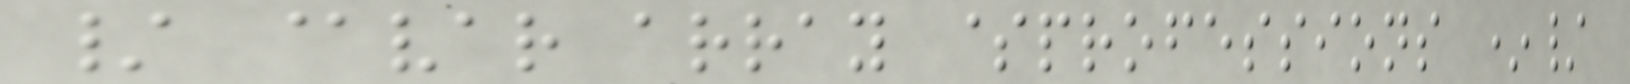/ @var array $professions */
